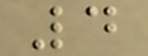4
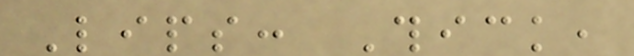Lips: Thick,
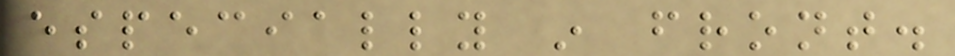especially in front.
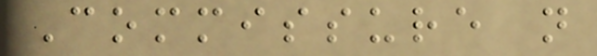Commissure not
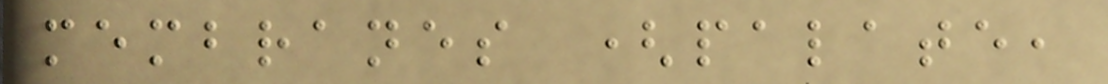membranes (palate,
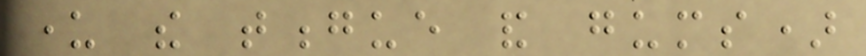under the tongue and gums)
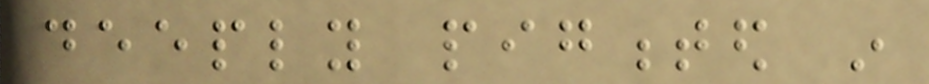deeply pigmented in
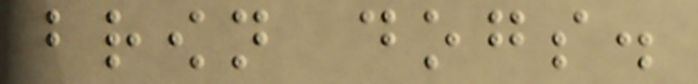brown dogs.
